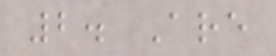2. Are
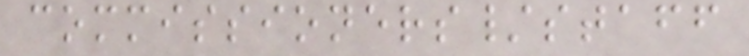commissioners/staff
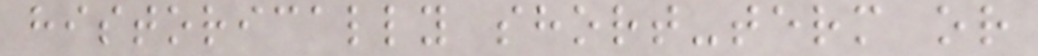historically short-term or
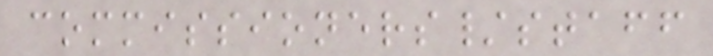commissioners/staff
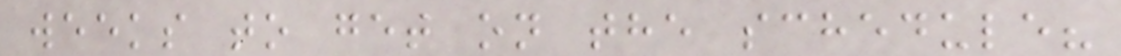weeks to get on the schedule?
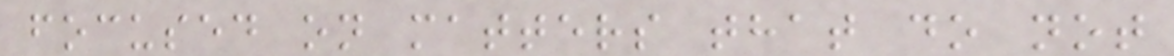focused on matters that do not
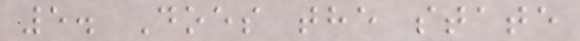5. Does the state
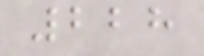228
